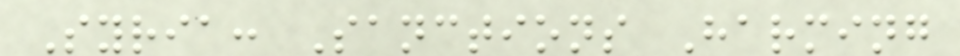Syria: Sanctions Harming
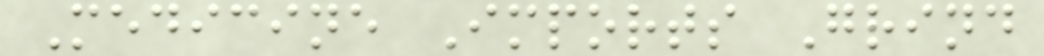Medicine Imports Grind
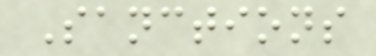Sanctions
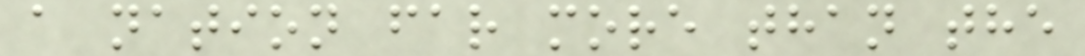a nation far more than the
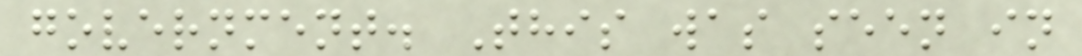government. This was seen in
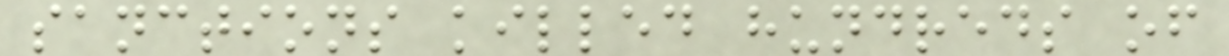sanctions killed hundreds of
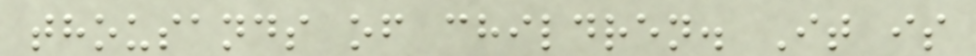thousands of children. It is
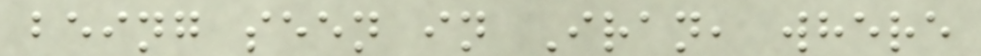being seen in Iran, where
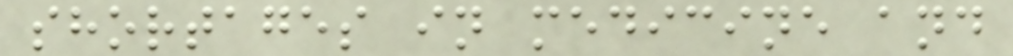shortages in medicine and
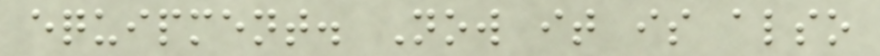equipment. Now it is also
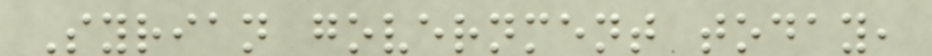Syrian government today,
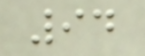94
